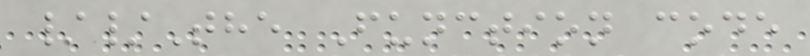//The Function code
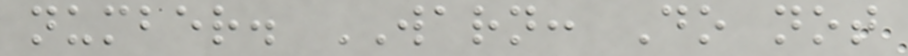number. WARN: Do not
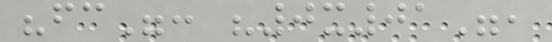"fc": "0x01",
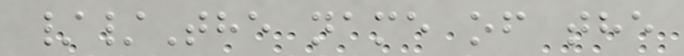//The name of the
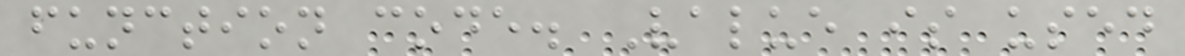function code. Value is used
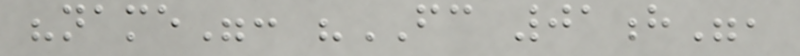"name": "FC 01h",
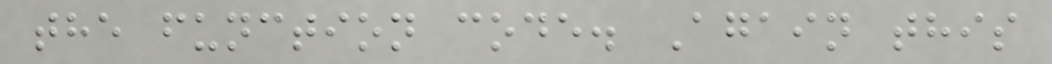the function code. Again this
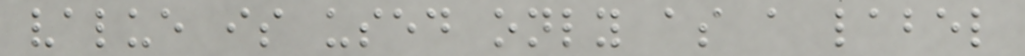value is used only as a label
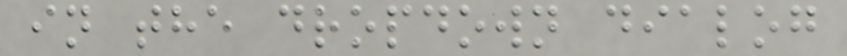in the dropdown dialog
